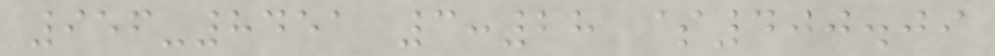956-8451 3:28 $400.09
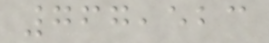767,523
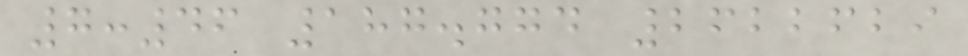7:46 187.774 2622629
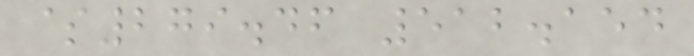$279.46 512.154
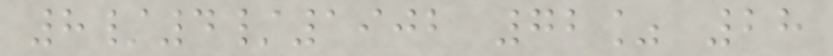8/4/1902 72% 28
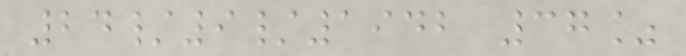24/9/1942 37%
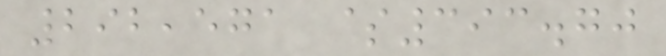292,571 $393.70
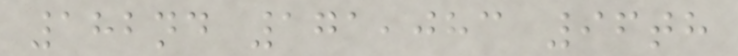182nd 171,083 96th
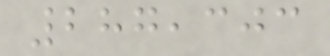287,303
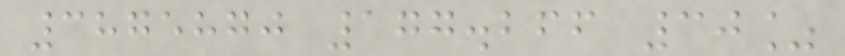3875870 177.266 30%
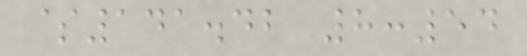$141.42 8:54
